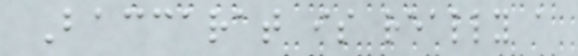Baccarat is really a
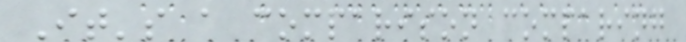It's a comparison comparing
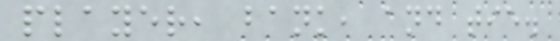player, bank, and tie.
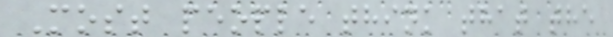Most people think that the
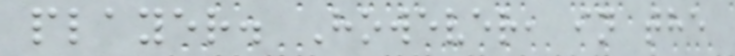player. However, in the
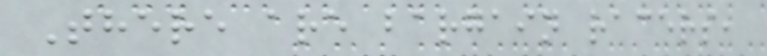There are bargain racers,
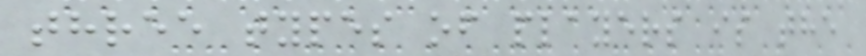three types of players is the
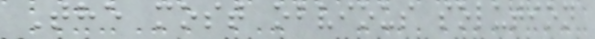The most obvious solution
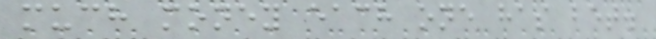much money each one has bet.
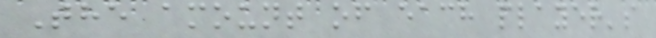The amount of each player's
